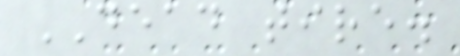DEAD tire.
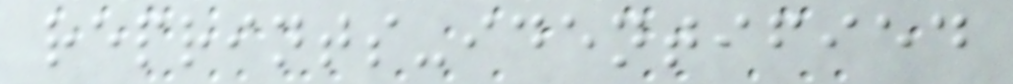reprints-identified
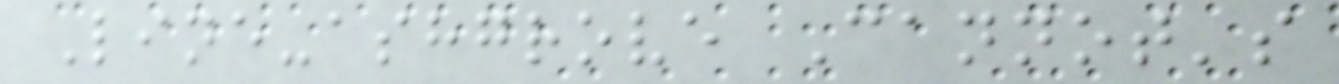Line-ashgrove Cannot's
